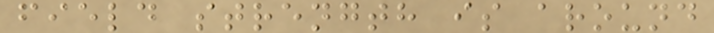field strength is around
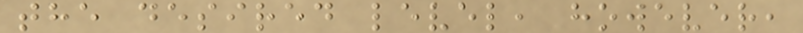the desired level, however,
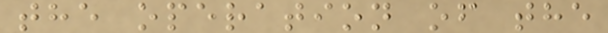the operation of the
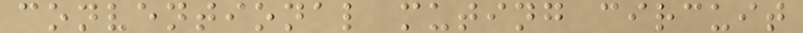conventional muting circuit
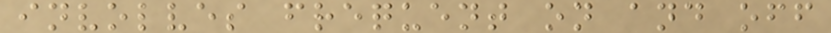involves frequent on and off
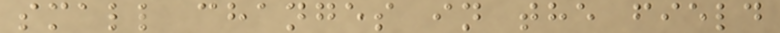small changes in the field
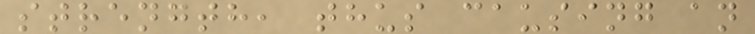strength, thus causing an
